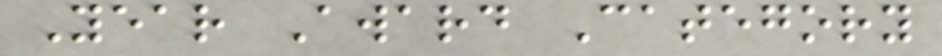Year Award Category
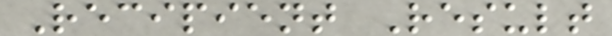Recipient Result
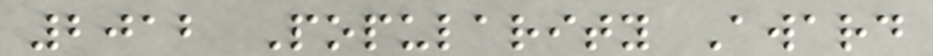2012 Popularity Award
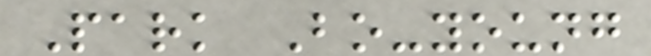Park Bo-young
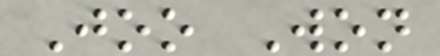Joo Won
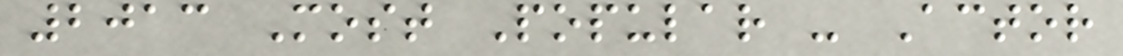2013 Most Popular - Actor
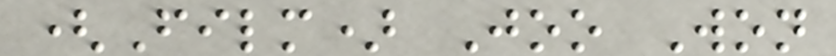(Film) Joo Won
